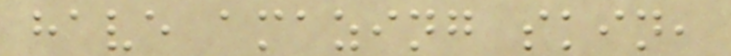have amazing skin,
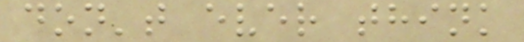don't ever think
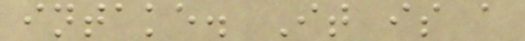intake. It is a
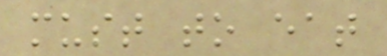must to eat
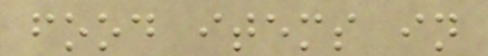food items in
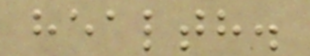health.
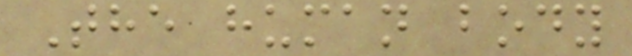The human body
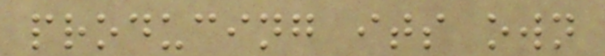producing its own
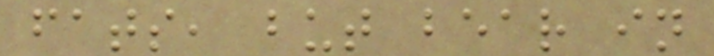fats, but bear in
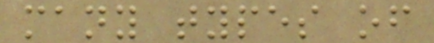many types of
